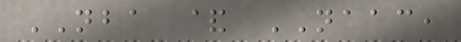NBA & NAAC,
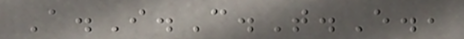A.I.C.T.E.,
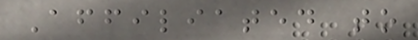Affiliated to
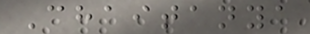Chaitanya
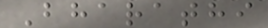Bharathi
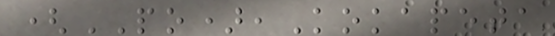(PO),Kokapeta
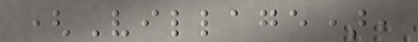(Village),
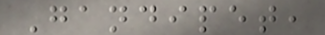Gandipet,
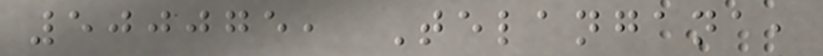500075, Telangana,
